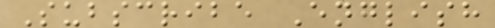Subscribe English
